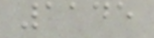1145
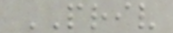PRIV
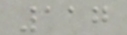117
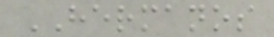HERMANOS
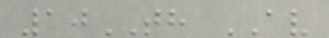10TH AV
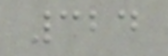324
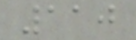110
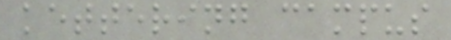kettering campus
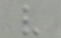v
